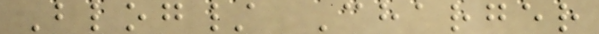Blog/ Charger
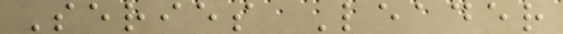Series Leader
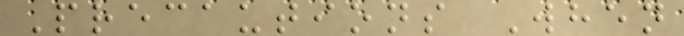Precautions When
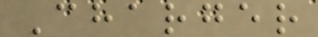Charger
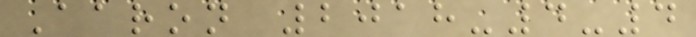Aaron 2018-4-4
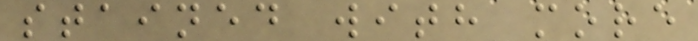stained with more
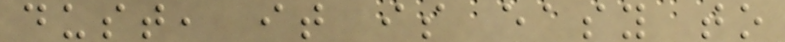dust, it is easy to
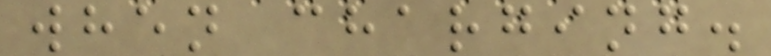when charging.
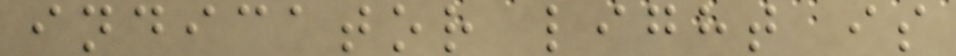indicator light is
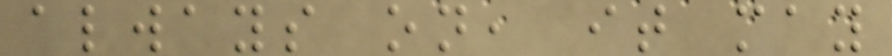always on, it may
